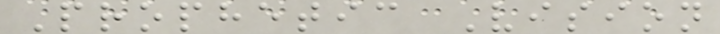Prophetic Vision
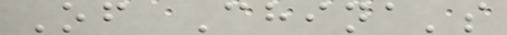Of China's
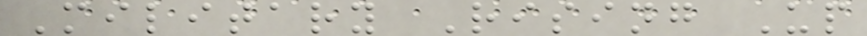Military Rising Up
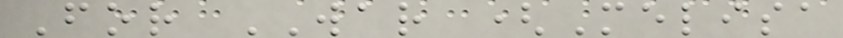For WAR (Melisa
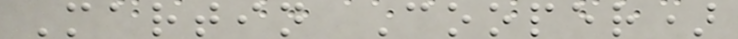Martin Cooper)
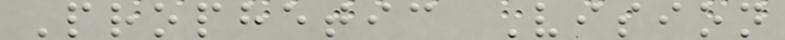Prophetic Vision
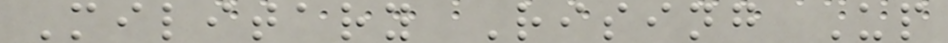Military Rising Up
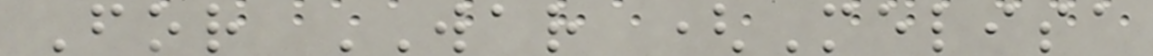For WAR (Melisa
